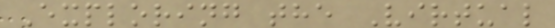Exploring the Virtual
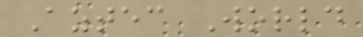Aztec World
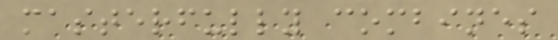masterfully combines
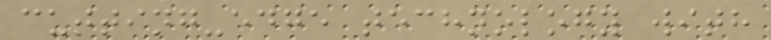cutting-edge technology with
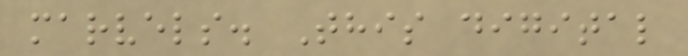marvels. This digital
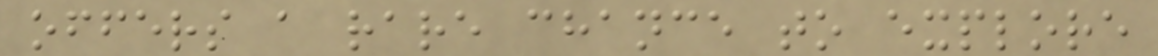offers a rare chance to explore
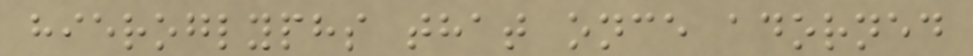hieroglyphs that once adorned
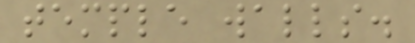temple walls.
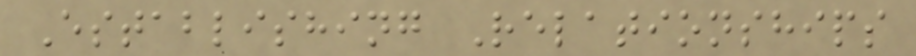Establishing Relationships
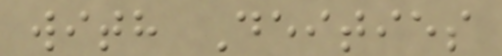with Deities
